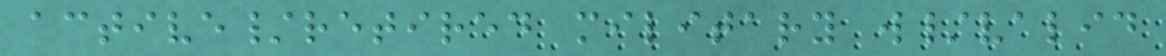active/retired military w/valid
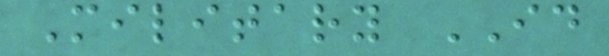Military ID
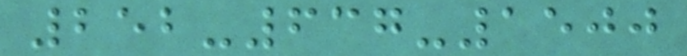252-637-1500
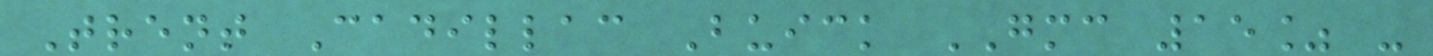Trent Cadillac Buick GMC 15% -
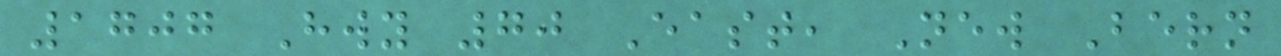1707 Hwy 70 East, New Bern
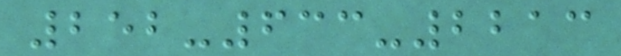252-633-2213
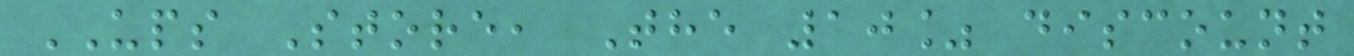UPS Store, The 10% discount
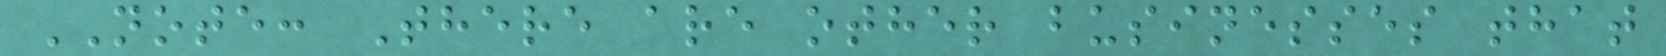NOTE: There are other businesses that
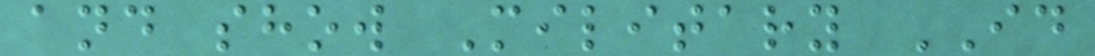and show Military ID
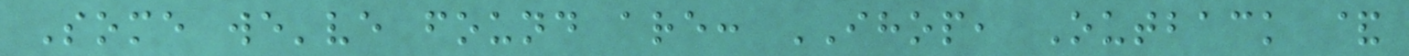Some we've found are: IHOP, Outback &
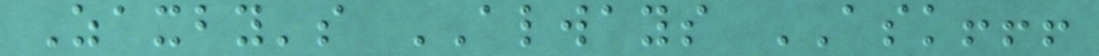Zaxby's ALWAYS ASK!!!
